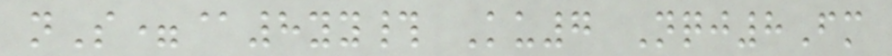nS=@8yy# Ku7 Nqj8Fm
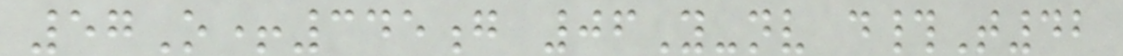57O+345g 06Y-nv d#T42
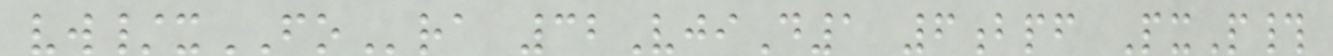vw/xFOra 32VjiD1 6bpf PxP#
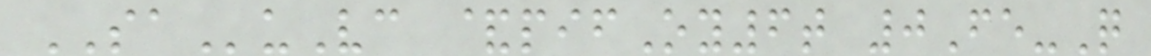SAuVc &pifOy6t 0Fe-Q
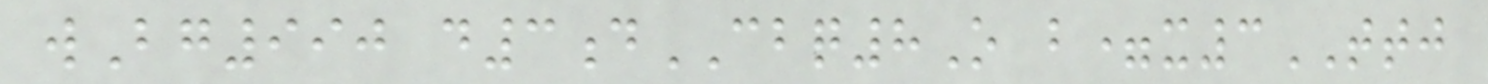wBg990 d3dCBQ8O b=x3TTJ
